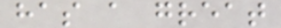has a great
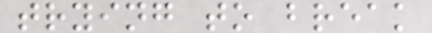trying to break
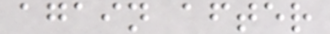again after
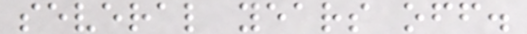several years off.
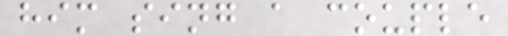him sing a couple
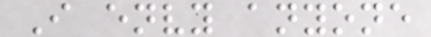I envy anyone
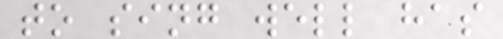to sing well has
